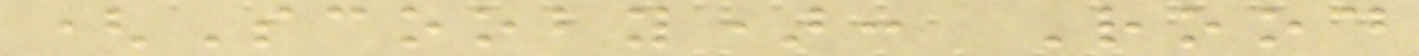(Scooby): Rood
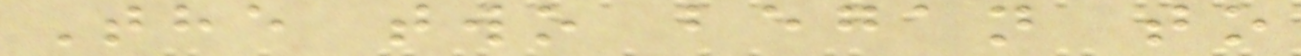The two began to
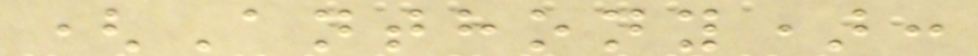(Anthony):
